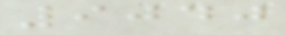9040
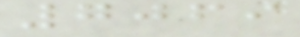7069
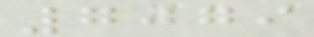7079
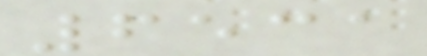6531
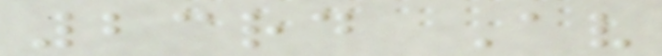23rd Av
